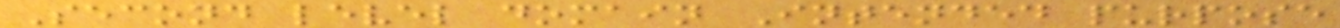Second level domain Intended purpose
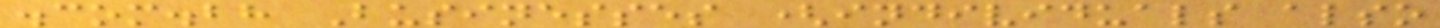.com.bh Businesses (individuals also
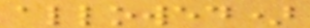allowed)
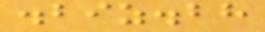.biz.bh
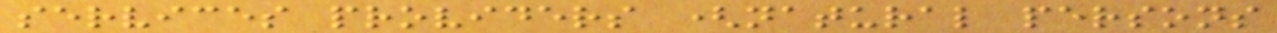services providers (natural persons
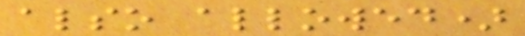also allowed)
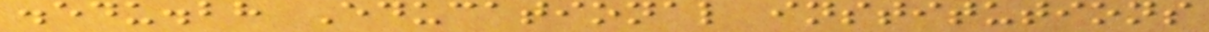.edu.bh Educational institutions
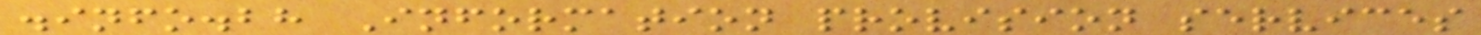.info.bh Information provision services
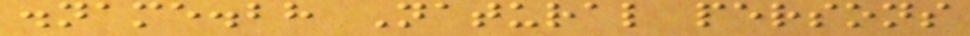.name.bh Natural persons
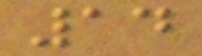14
